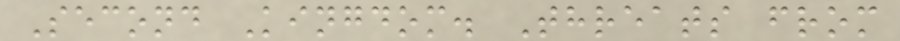Second Kingdom. Threats from
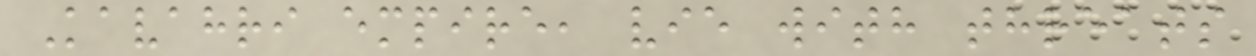Kavahri empire, vie with threats
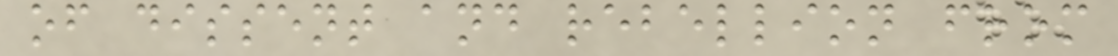of dissent and rebellion from
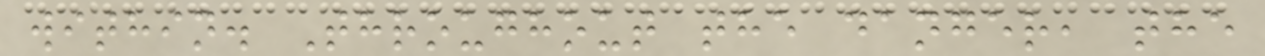within. Throughout the danger, the
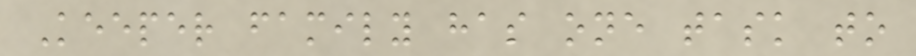Keeper family has one task to
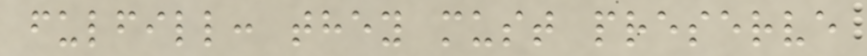fulfill: they must preserve
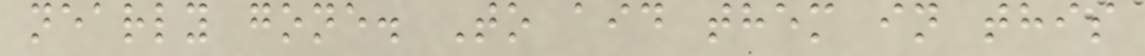nearly gone. To aid them in this
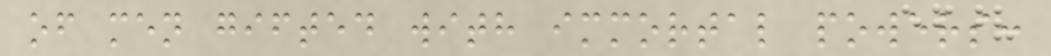of men gifted with immortal powers:
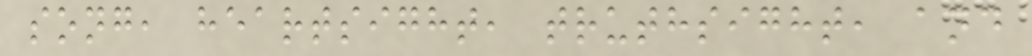song, heartsight, truthsight, and
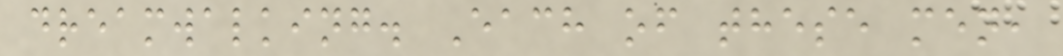dreamwalking. Each of these men,
